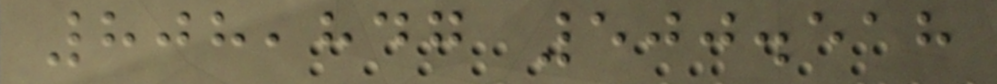808,847 500.518
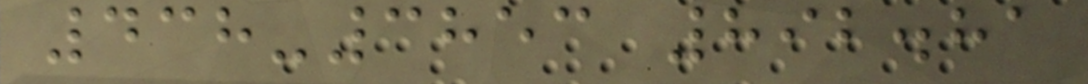438-3853 892.81
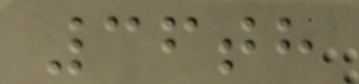36th
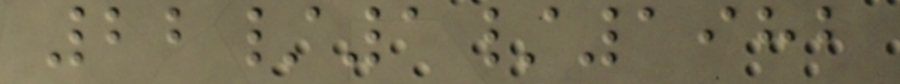22/1/1982
